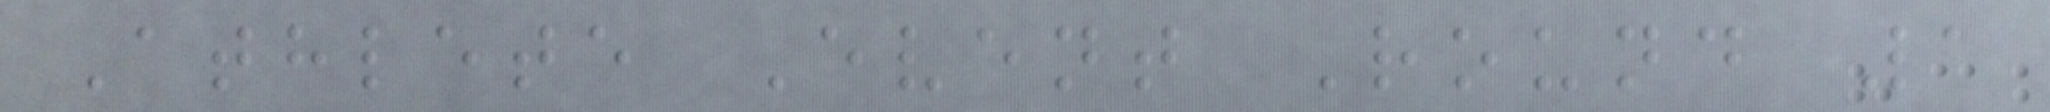Athlete Event Round 1
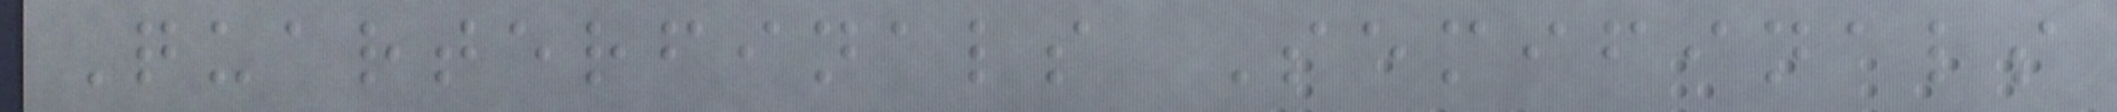Quarterfinals Semifinals
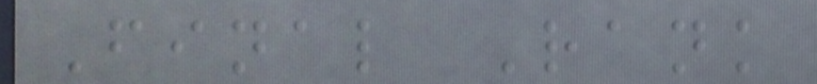Final Rank
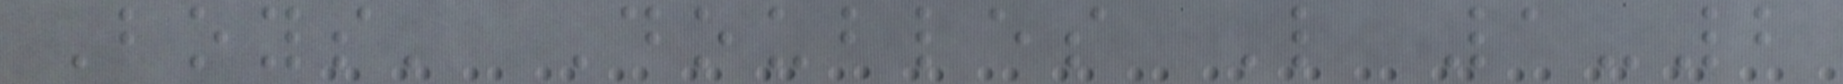Boys' Doubles L 1-2
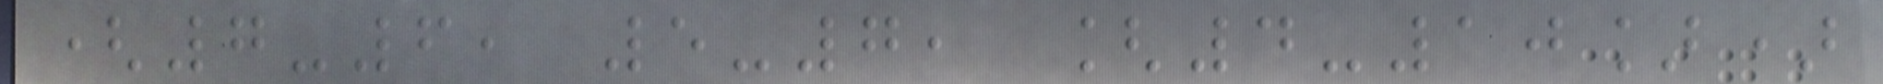(7-6, 5-7, [4-10])
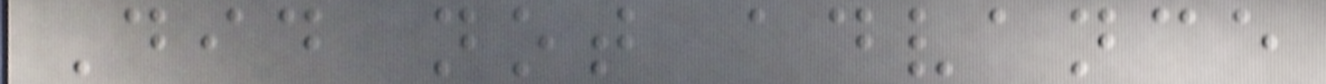Did not advance
